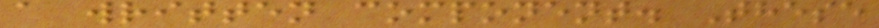a written component. These
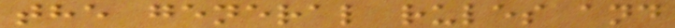the general rules and
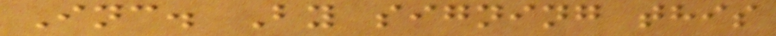Inc. By signing this
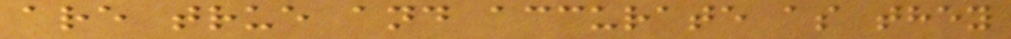are true and accurate as they
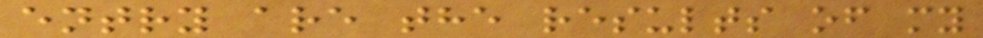entry are the results of my
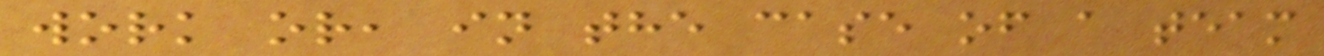work or, in the case of a team
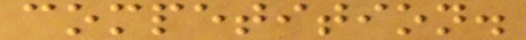competition.
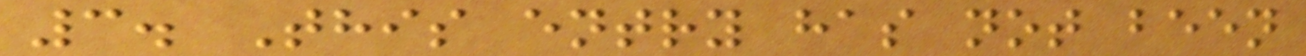3. This entry has not been
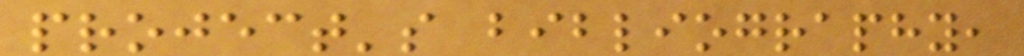project's bibliography,
